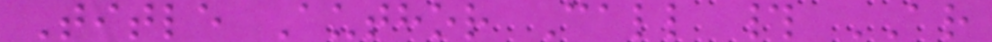Title Author Call # AR
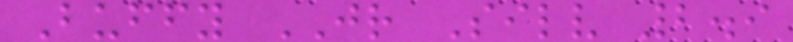Buffy JR Silv 2.9
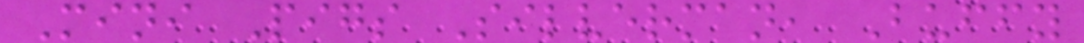Mini Pigs Silverman, Buffy
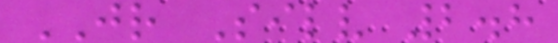JR Silv 2.8
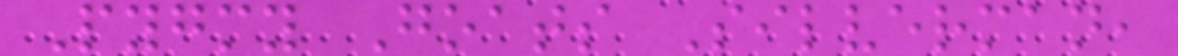Pygmy Goats Silverman,
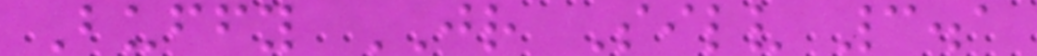Buffy JR Silv 3.1
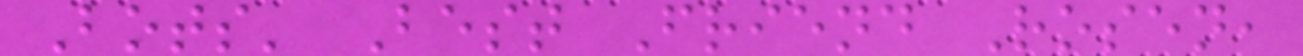Bots' Best Friend Rosen,
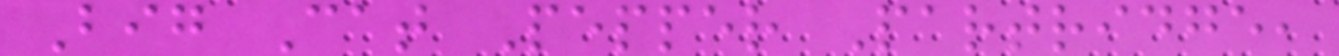Big Cat Pepper Partridge,
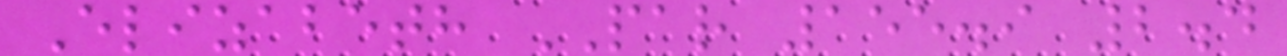Elizabeth PAR 155.9 2.4
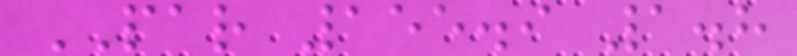PAR 155.9 1.8
